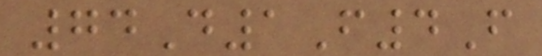74D1F4F
